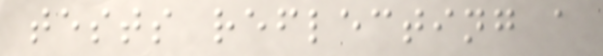tests reflecting a
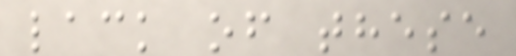lack of these
